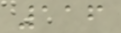116
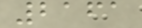2161
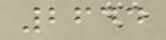2644
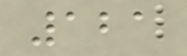121
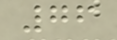76
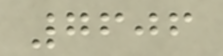7606
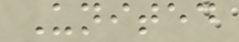United
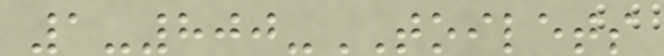1-800-TOILETS
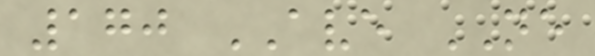170 AVE NE
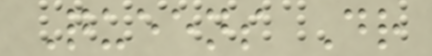Queens Dr
